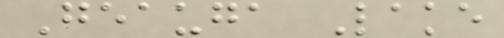Geauga Lake
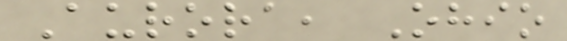Aurora, Ohio
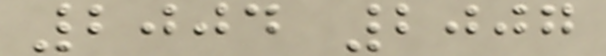2004 2007
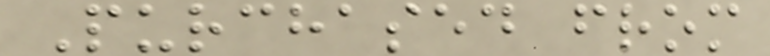Purchased from
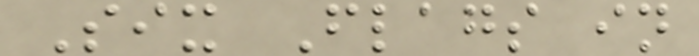Six Flags in
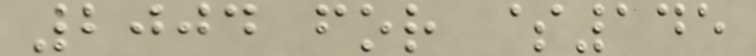2004 for $145
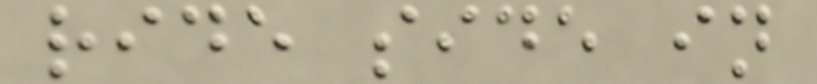ride side in
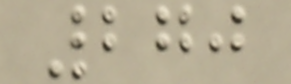270
